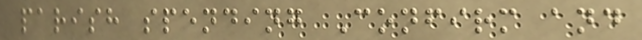parish spending Confirm and
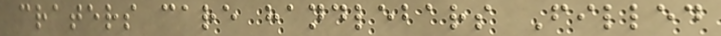craters care handlebars Filled
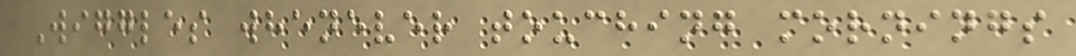Wiggles whenever touching mornings
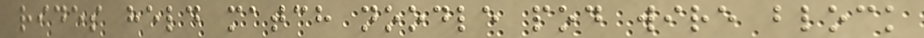rides held match noodle pod wire block
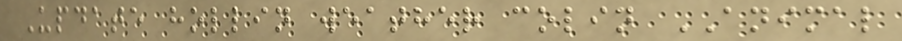Update hollin weather colin ANIMAL
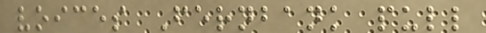voices Fernbank pull
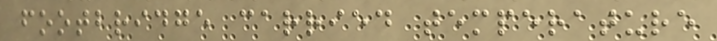footbridge carried temperature
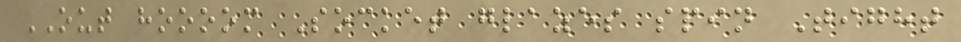OUT hoooom Socket glazes spin Tight
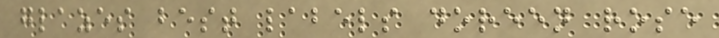glazes best labels doreen rose
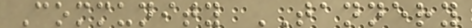Community TANNERY
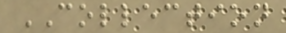COLLECTION
